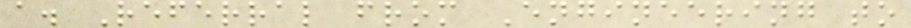a. Referral from Engineering to
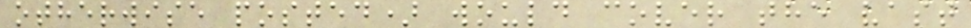otherwise posted) would cover the vast
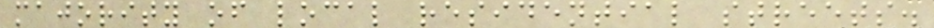majority of local residential streets.
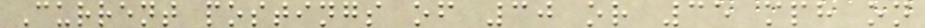Current postings of 30 or 35 mph on
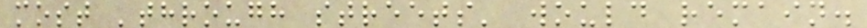most 'through streets' would remain.
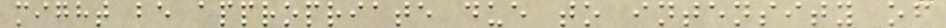might be appropriate due to intensity of
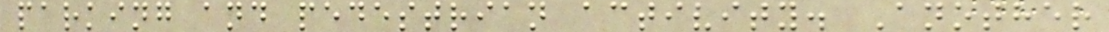parking and pedestrian activity. Another
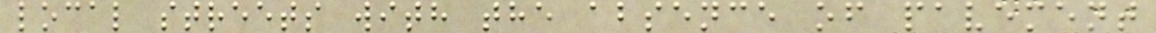local streets with the absence of pavement
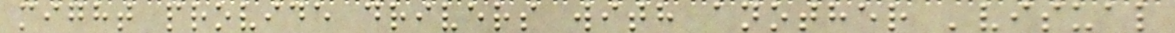might provide drivers with another 'visual
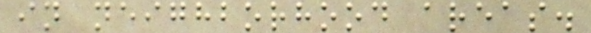in neighborhood areas.
